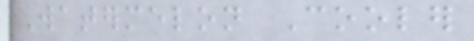Watermelon Cooler
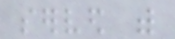served with
